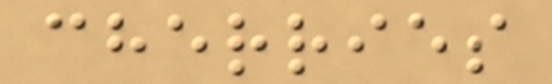cherries
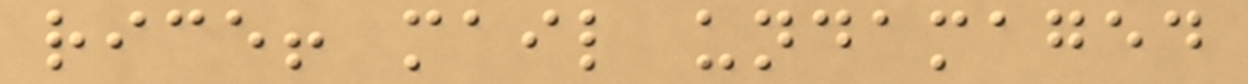rice! mail undamaged
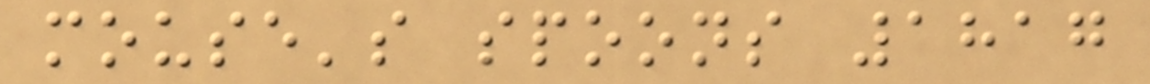mouse's spoons 1817
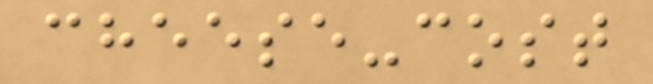cheese-cost
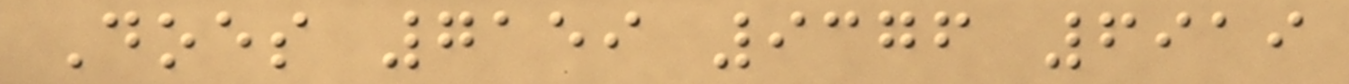Does 7159 9376 6919
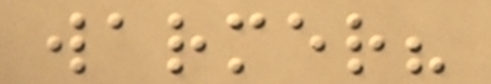warmer?
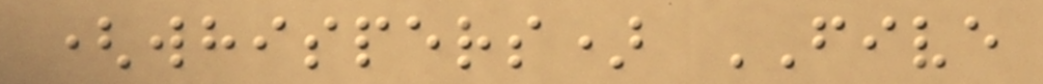(whispers) FIVE
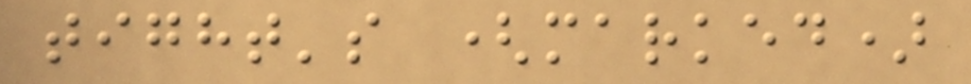tight's (marked)
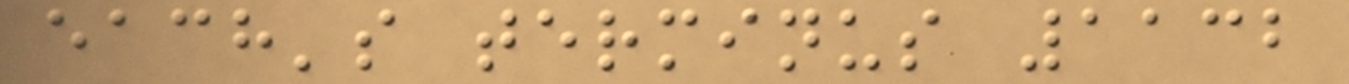each's terminus 1132
